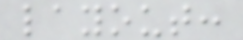layout:
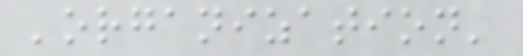'organization'
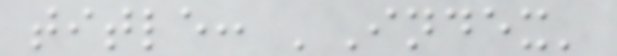title: 'Index'
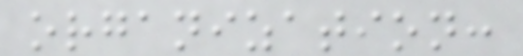organization:
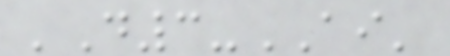'D3-AI'
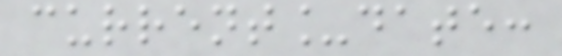current_date:
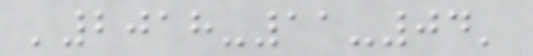'2018-11-04'
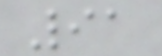91
